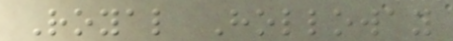Royal Holloway
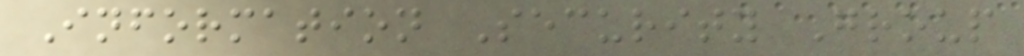Information Security Group
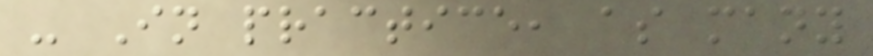- In practice, as many
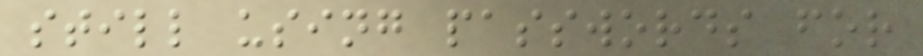still using passwords for
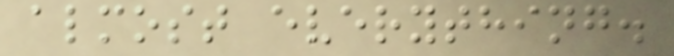almost everything.
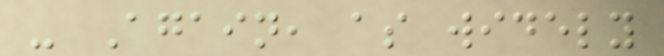- Again, as widely
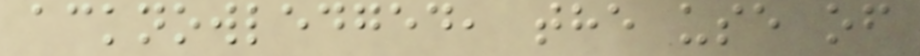acknowledged, the use of
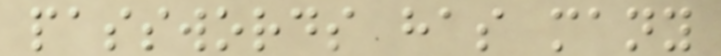passwords has many
